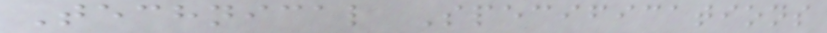Technical Specifications
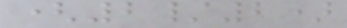(2/2)
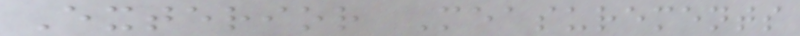Exterior Measurements
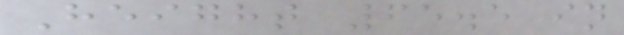Height 65.5 in
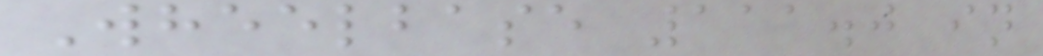Wheelbase 111.0 in
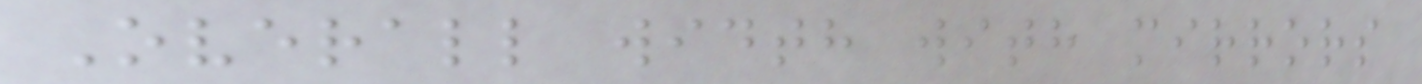Overall width with mirrors
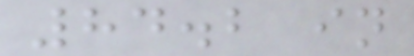84.2 in
